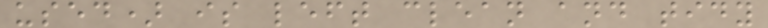used) is left clean and tidy
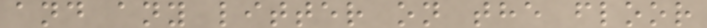and any litter on the floor
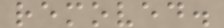removed.
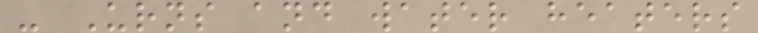- Urns and water heaters
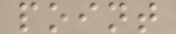point
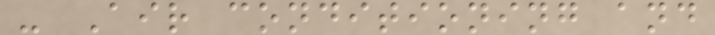- Air conditioning and
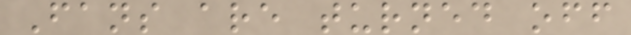Fans are turned off
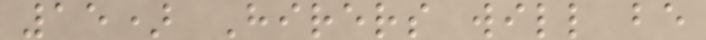15) Hirers will be
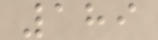189
